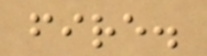fire.
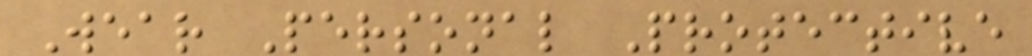Wear Personal Protective
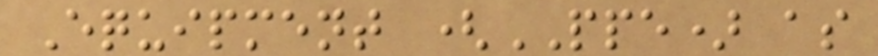Equipment (PPE) as
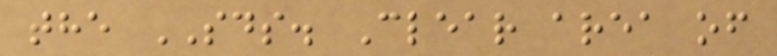the SDS. Clear area of
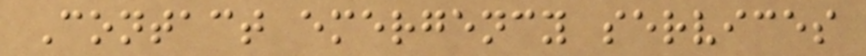Contact emergency services
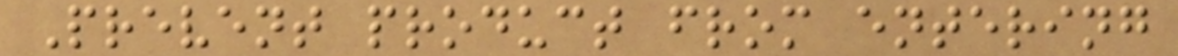Prevent product from entering
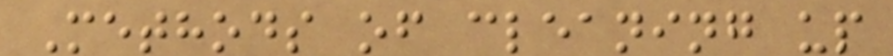Methods of cleaning up
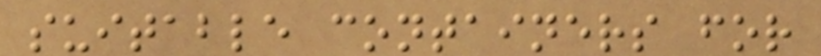suitable containers for
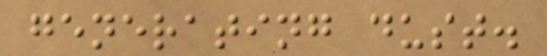generating dust.
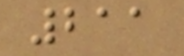211
